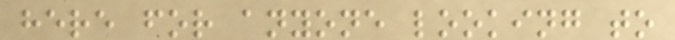here for anyone looking to
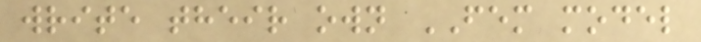write their own FEM model
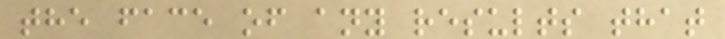the face of any results that
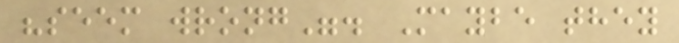"seem wrong". Maybe they
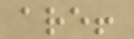are!
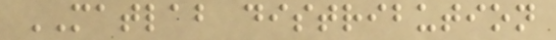MATLAB distribution
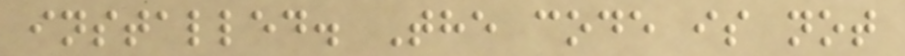installed. The code is not
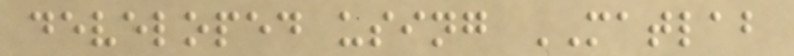developed using MATLAB
